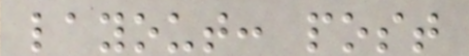layout: post
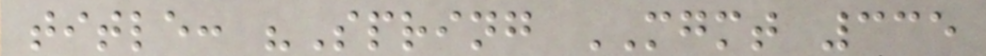title: "Spring MGMT 335
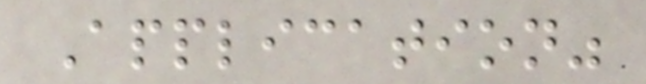Application"
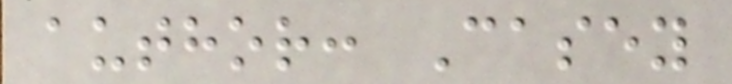author: Casey
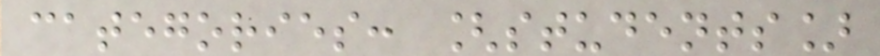categories: [students]
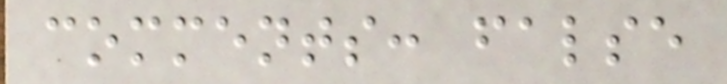comments: false
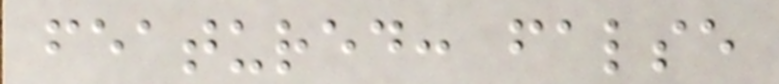featured: false
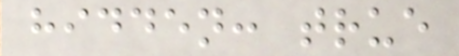hidden: true
